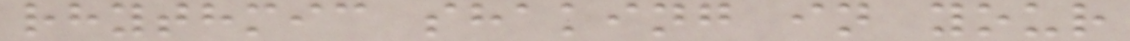rhythmic shaking in your
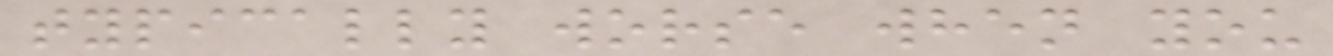typically worse when you
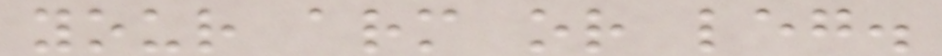your arm or leg.
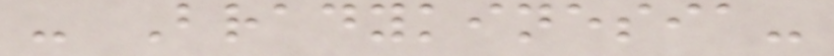- Bradykinesia-
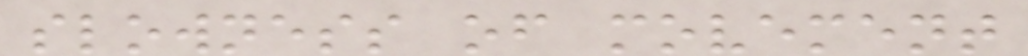slowness of movement
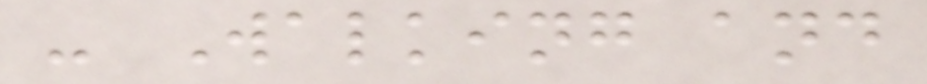- Walking and
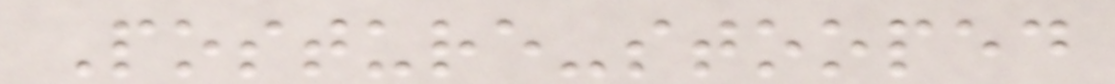Posture-stooped
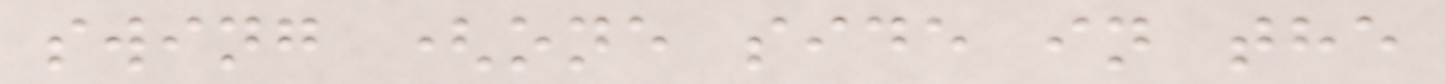swing (one side in the
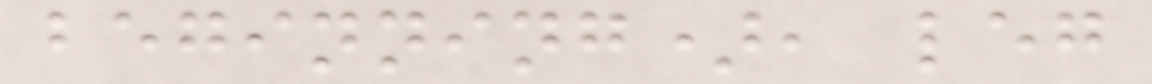beginning), leg
